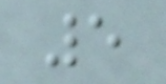5
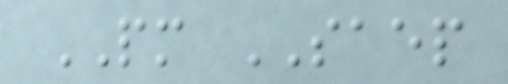PM SAEP
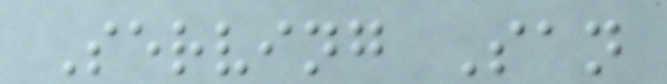Serving San
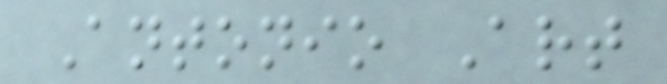Antonio Art
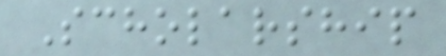Scholarship
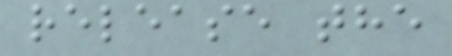release the
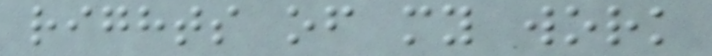rights of my work
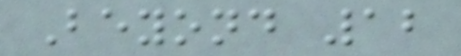Beyond 12
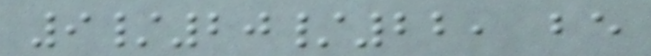9/20/22, be
